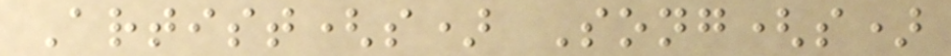Artist(s) Song(s)
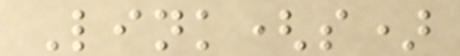Link(s)
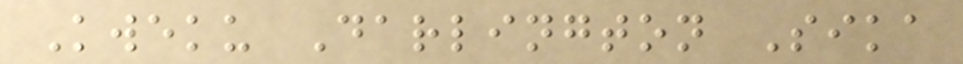Kweku Darlington Sika
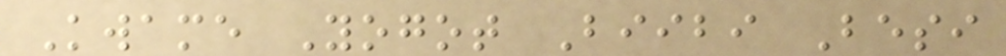Kwame Yogot Biibi Besi
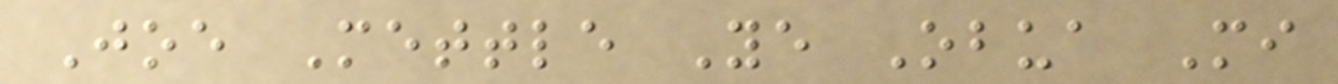Joe Mettle Ye Obua Mi
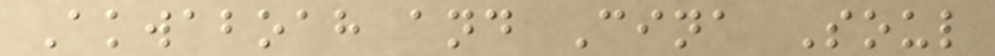Akwaboah and Cina Soul
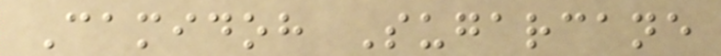Camidoh Sugarcane
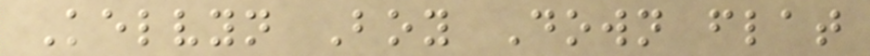Kelvyn Boy Down flat
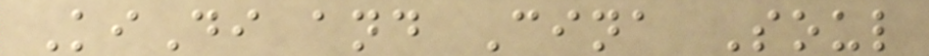KiDi and Cina Soul
